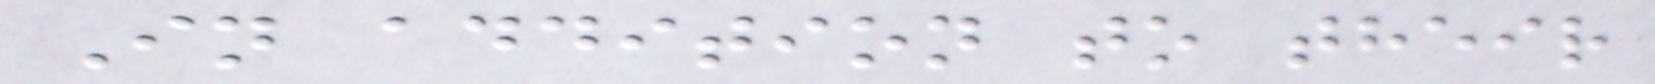In addition to their
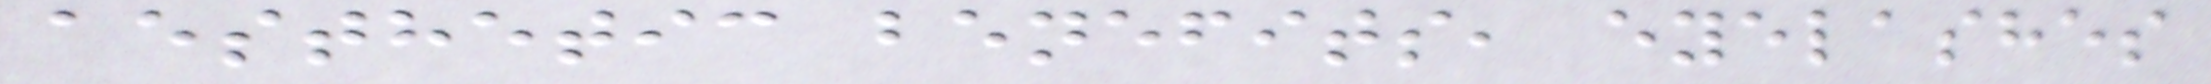aesthetic benefits, eyelashes
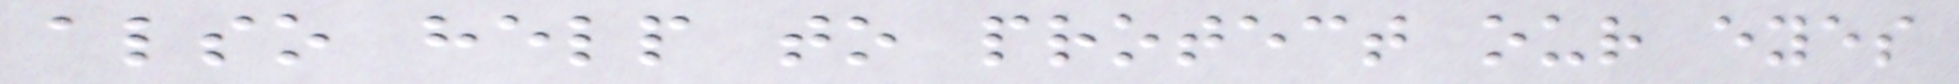also help to protect our eyes
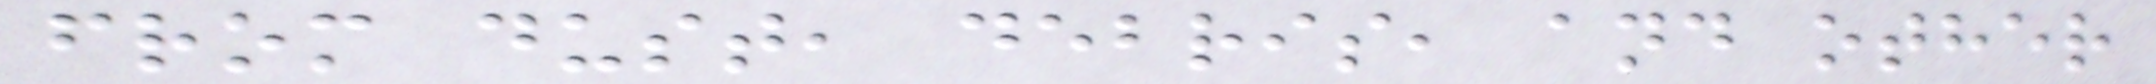from dust, debris, and other
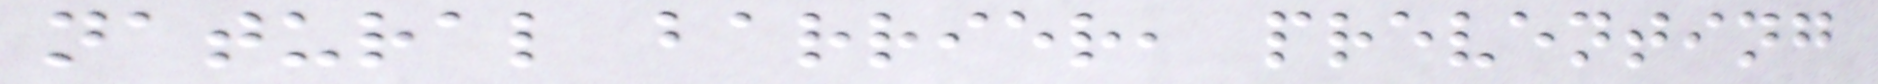natural barrier, preventing
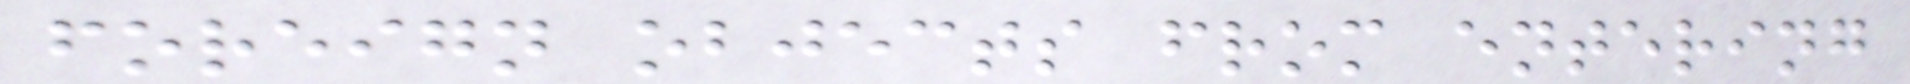foreign objects from entering
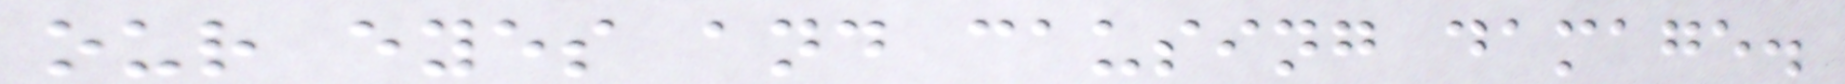our eyes and causing damage.
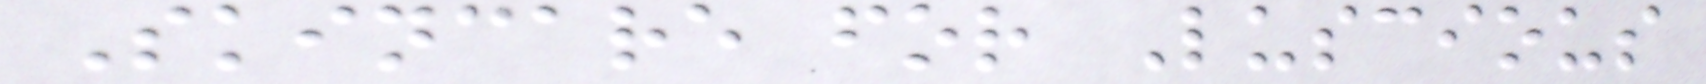Skincare for Luscious
